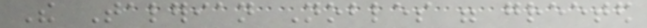The Talerian Nobles were greeted
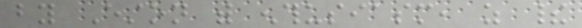by Eston with enthusiasm, as their
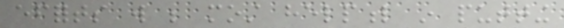efforts will be most helpful in putting
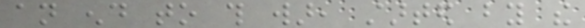an end to this war, started by the
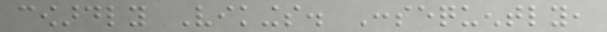cowardly Vikings. Consequently,
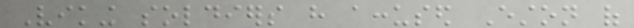Viking soldiers have accused Eston of
